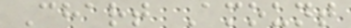Chart Amount
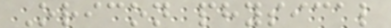Oricon physical
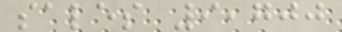sales 9,700
